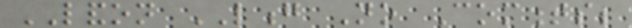LANDON LONG No Comments;
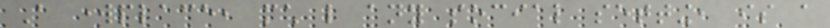A workplace, much like any social setting, is a
